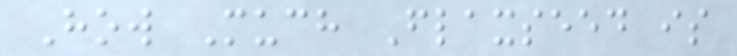How Much Flaxseed is
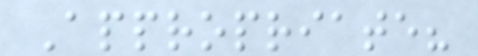Appropriate?
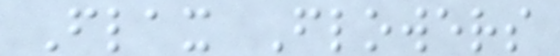Flax Flowers
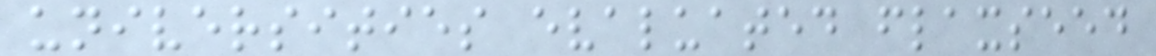universities evaluated flaxseed
